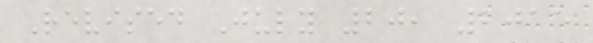Revised July 20, 2015
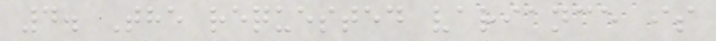4. The requested variance is
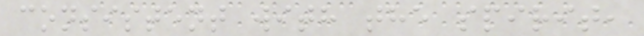consistent with the spirit,
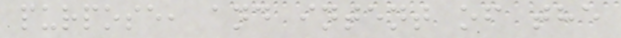purpose, and intent of the
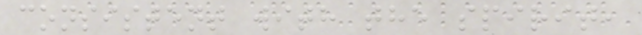consistent with the spirit,
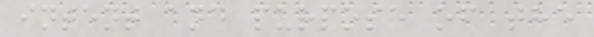intent and purpose of the
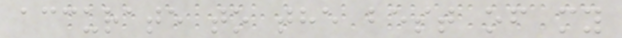accurate to the best of my
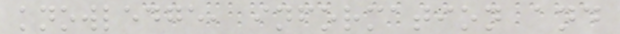knowledge, information and
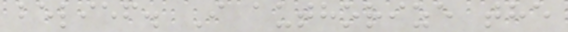belief. I authorize the
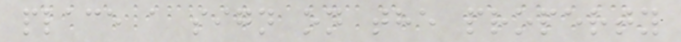place a sign on the property
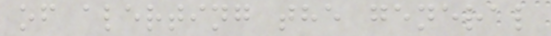of alerting the general
